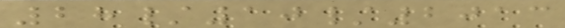28/10/2013
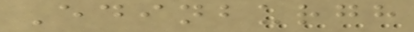Edinburgh
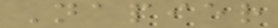Napier
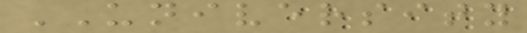UNIVERSITY
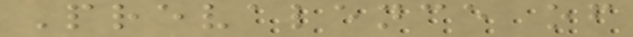Prevalence of
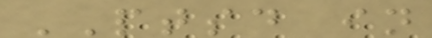PTSD in
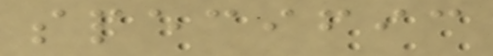specific
